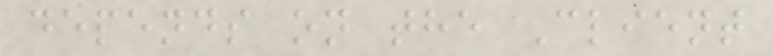depends on the Client
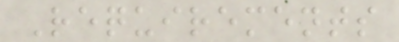Requirements
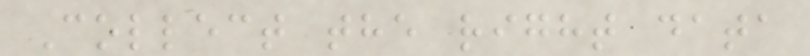Collect the right data
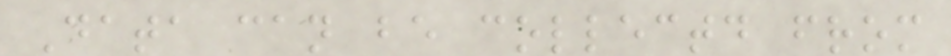Data can be collectd from
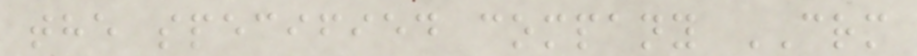the specified company CRM
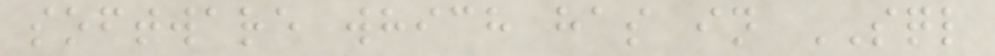software which has in SQL
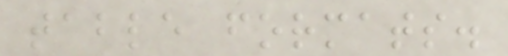table formats.
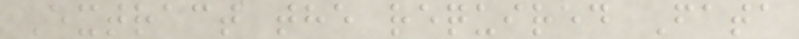Extract the required Fata
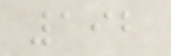192
